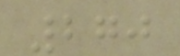270
